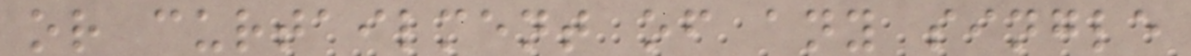or curtailment of any single
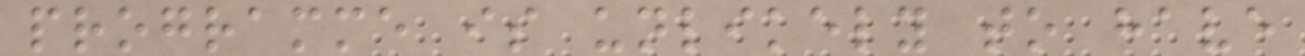programme is unlikely to have
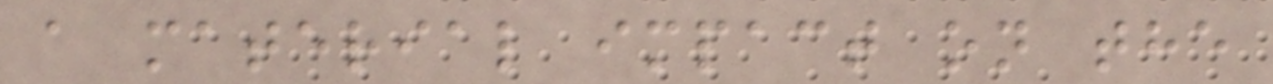a material impact on the
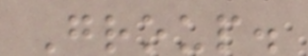Group.
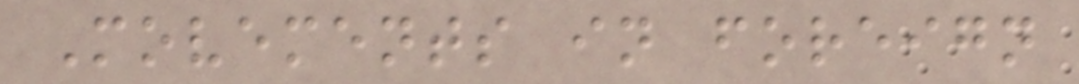Movements in foreign
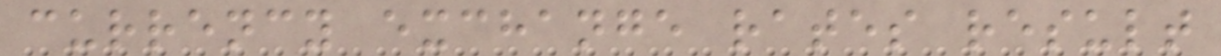currency exchange rates result
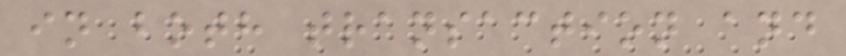in both transaction and
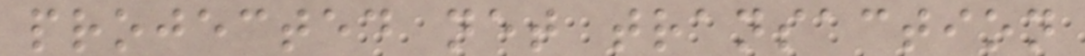projected net transaction
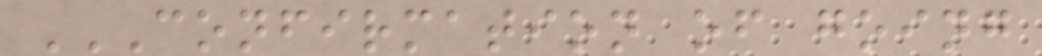CONFIRMATION OF GOING
